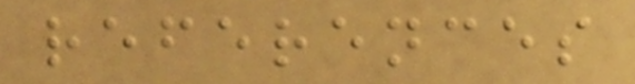references
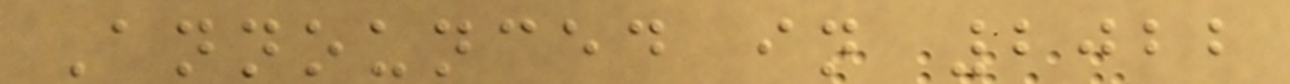Announced in 2022
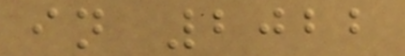in 2022
